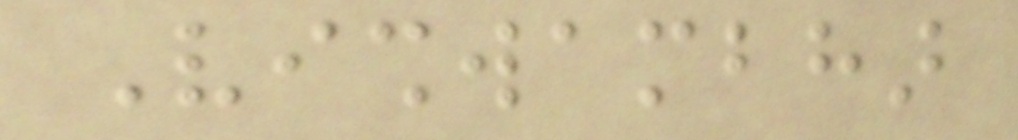Vishwambhar
